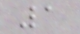1
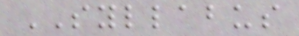SYLLABUS
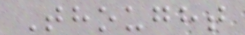Thought
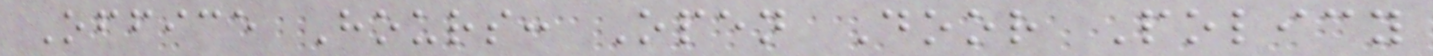Office Hours: Open Door Policy
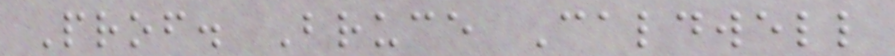Prof. Bruce Caldwell
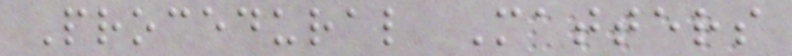Procedural Matters
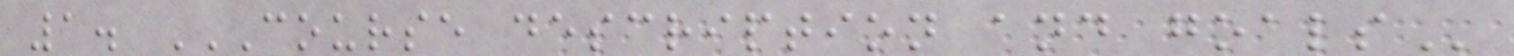1. COURSE DESCRIPTION AND GOALS
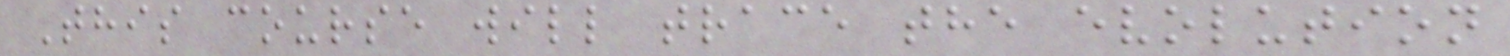This course will trace the evolution
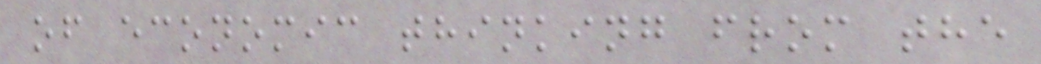of economic thinking from the
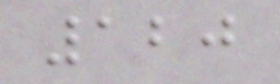120
